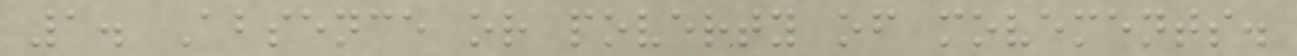1. Absence or poverty of movements.
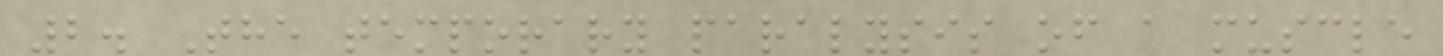2. The temporary paralysis of a muscle
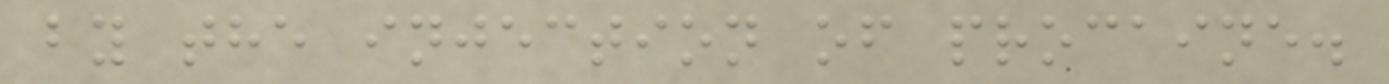by the injection of procaine.
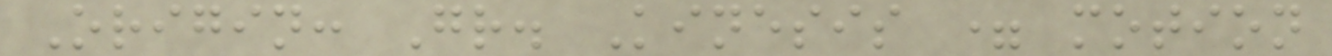Origin: Gr. Kinesis = motion
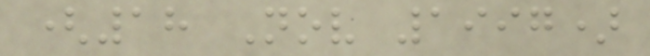(18 Nov 1997)
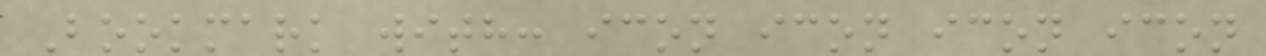Bookmark with: icon icon icon icon
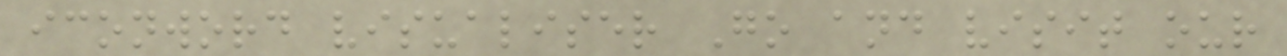iconword visualiser Go and visit our
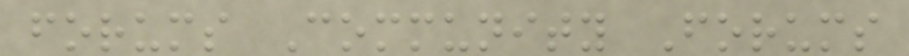forums Community Forums
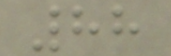88
